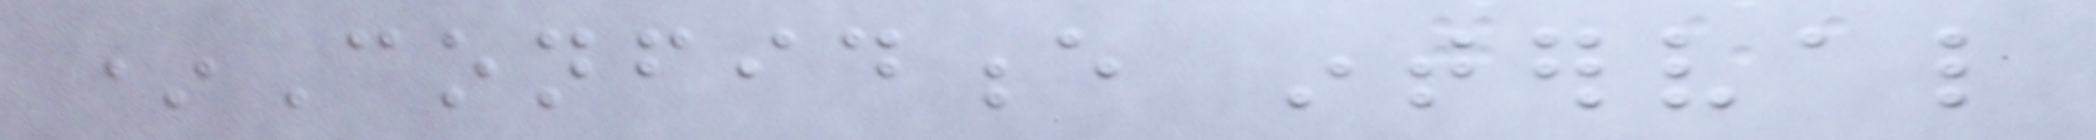*Confidence interval
